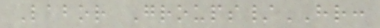Labor Groups/HR:
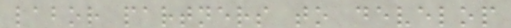labor partners to develop
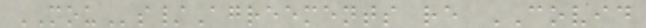MOUs/Agreements re COVID
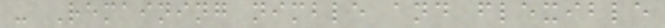- Remaining nimble and flexible
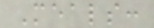Meals:
